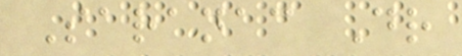Saranac Dr
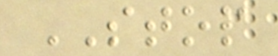STOP
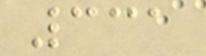331
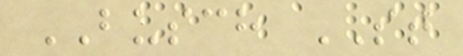BUSCH ST
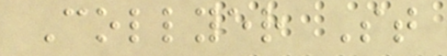Collyer St
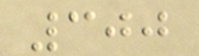300
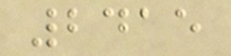2415
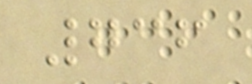736
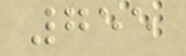755
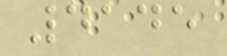4145
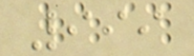999
